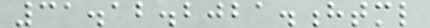31.12.2021.html
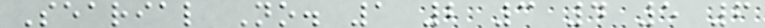Searial No. 1 2 3 4 5 6
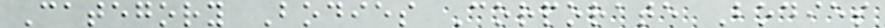Category Bodies Corporate Bodies
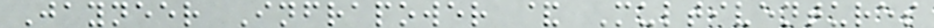Jayneer Infrapower & Multiventures
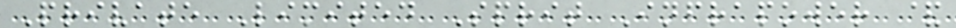Private Limited Sprit Infrapower &
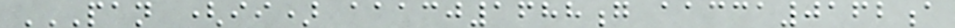PAN (II) AAACJ1688G AACCA0162A
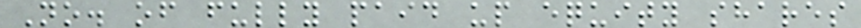No. of fully paid up equity shares
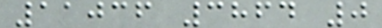11036 3864 0
